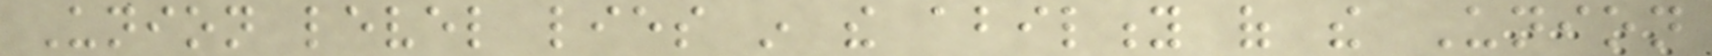Union level lies in the ability of the Union
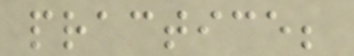practice;
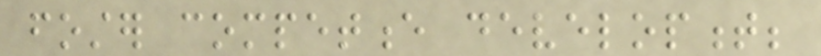foster competence development;
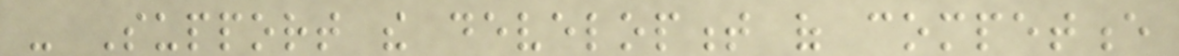- Support the development of competence
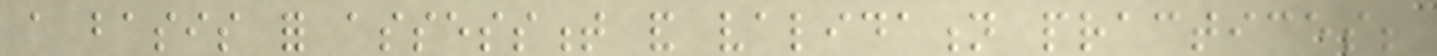a basis for assessment and validation practices;
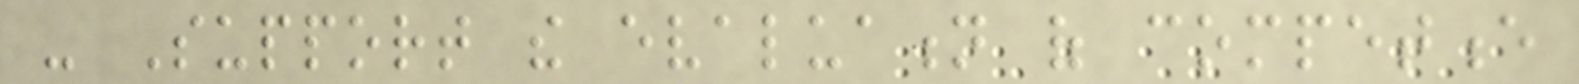- Support the evaluation of competence
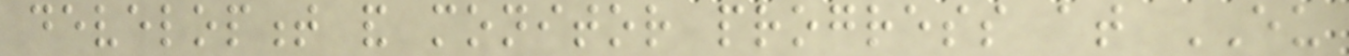development and monitor progress at EU
